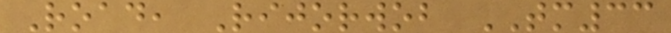Road, Rijorwob TM33
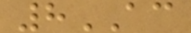8AC
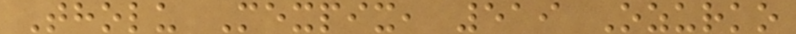Tholu Mexpix, 519 Ozurko
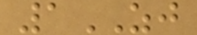1ZJ
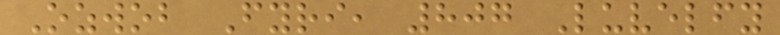Ozwob Fyri, 807 Luvelfy
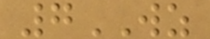7WZ
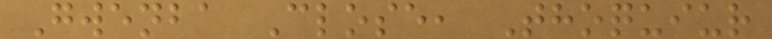Gwenba Close, Thoquiur
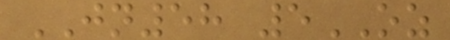JN58 5OZ
